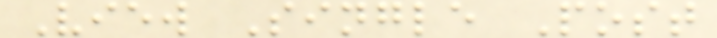View Single Post
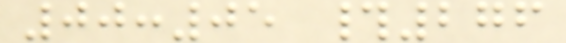00:05 #276
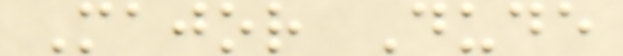Major Dude
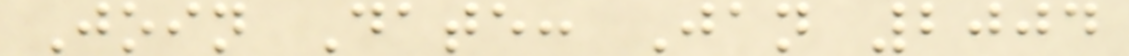Join Date: Jan 2004
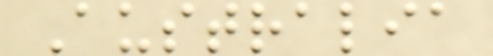Australia
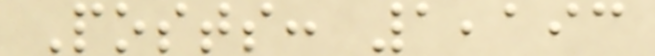Posts: 1,193
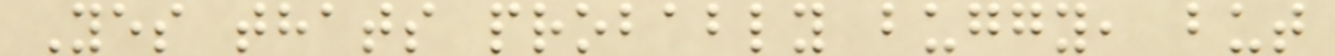Yes thats probably buggy, but
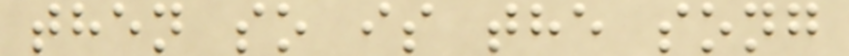then so is the song
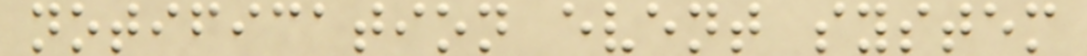notification event system
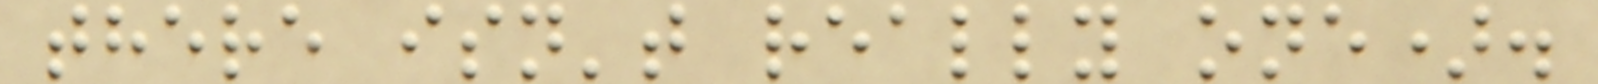there isn't really one).
